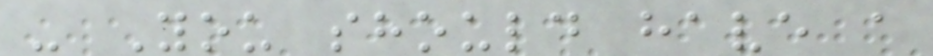- You should have a
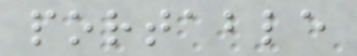portable
